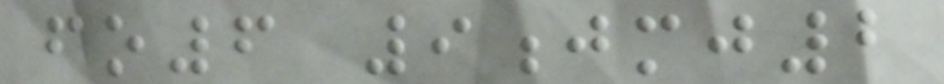fo6 9jmj2
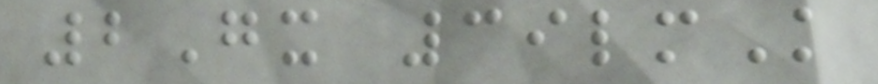2Gx 39lmK
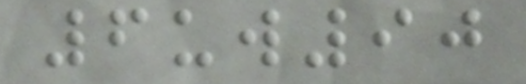6uw90
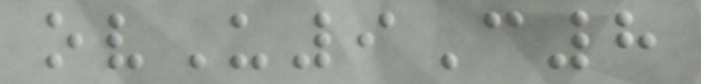ovU9C8
